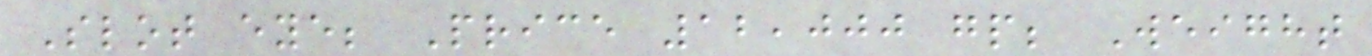Slot eye; Price 12,000 gp; Weight
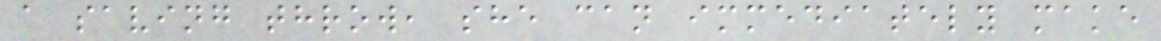a saving throw, she can immediately make
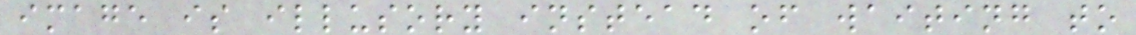image is illusory instead of waiting to
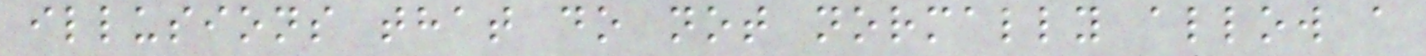illusions that do not normally allow a
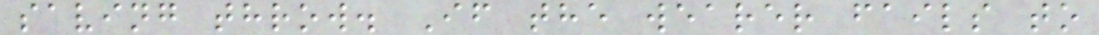saving throw. If the wearer fails to
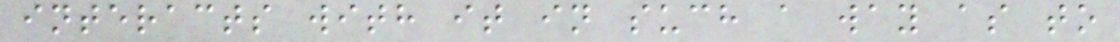interacts with it in such a way as to
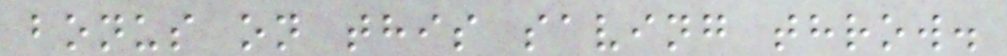bonus on this saving throw.
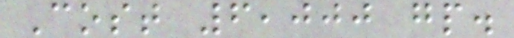Cost 6,000 gp.
